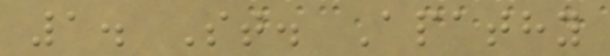1. St. Apathy
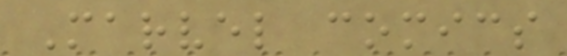Marvel comics
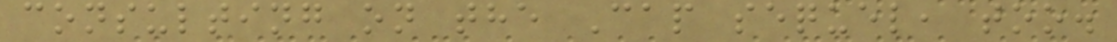consulting on the Cap sequel, too.
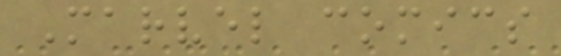Marvel comics
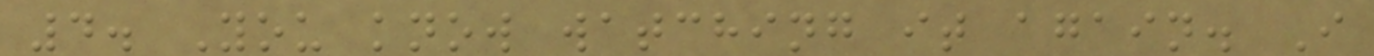4. You know watching it again. I
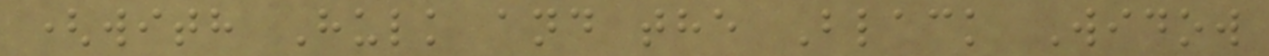(with Hulk and the Black Widow
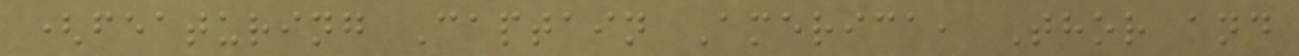(featuring Captain America, Thor and
